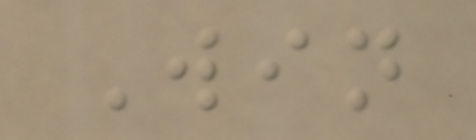Win
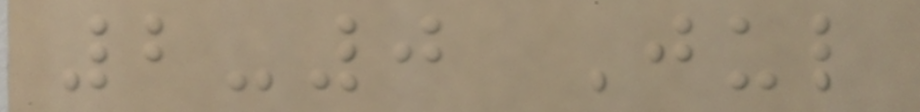2-0 Jul
